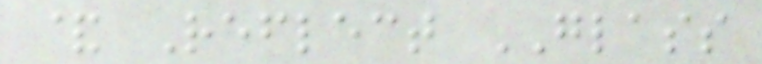& Reflect GLASS
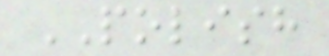POLISH
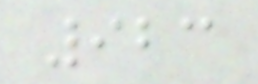923
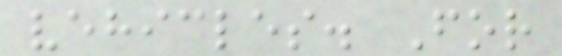vehicles. For
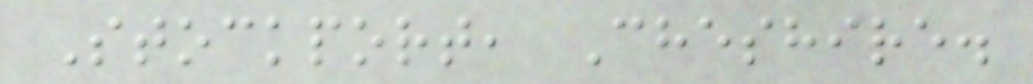Stockport, Cheshire.
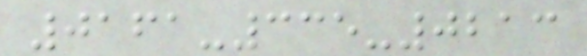0161-335-0213
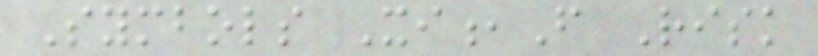Symbols Xi,F Risk
